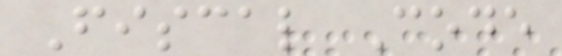Fiscal Code
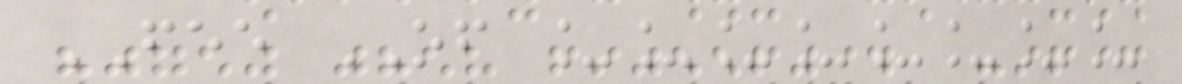FEE OF ________
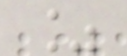%
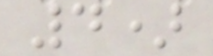4)
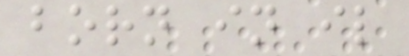born in il
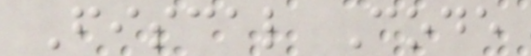Fiscal Code
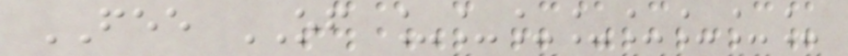FEE OF ________
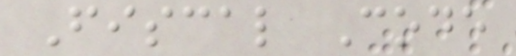Fiscal Code
